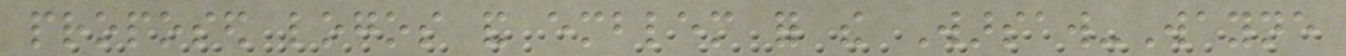proposed logos and emblem for the Warsaw-Wayne
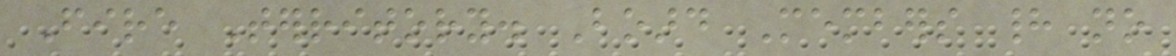Fire Territory. Board Members had no
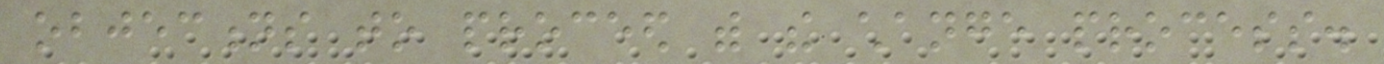objections to proceed with the change process.
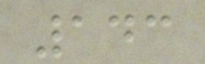143
